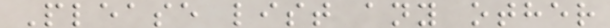Please list any other
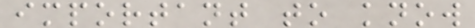important to know
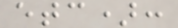etc):
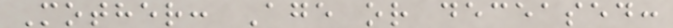Mother: Age or deceased:
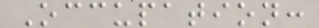Occupation:
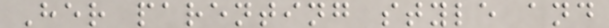Her parenting style and
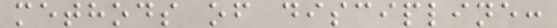methods of discipline:
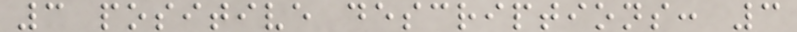3 positive descriptions: 3
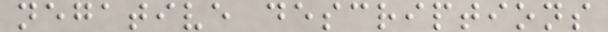negative descriptions
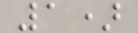1)
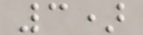3)
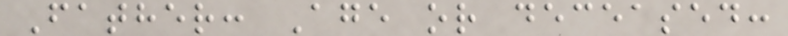Father: Age or deceased:
